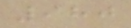980
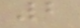2
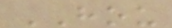HOU
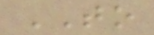TO
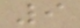9
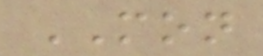MON
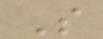S
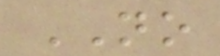NO
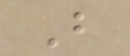B
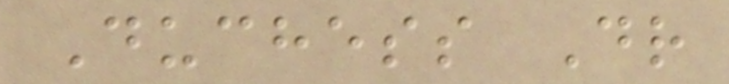Duchess Dr
